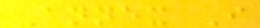Annex I
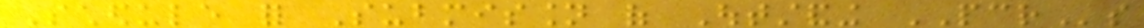Schedule for Submission of Outstanding PCRs
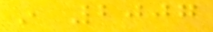in 2007
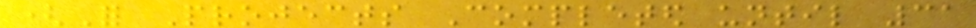(For Projects Completed until 31
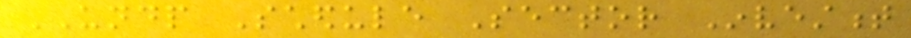UNDP Schedule Sector Investment
